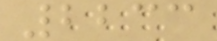2233
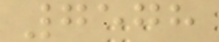7578
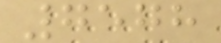7578
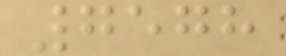7578
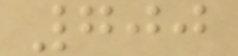700
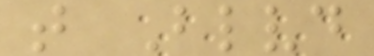t Blvd
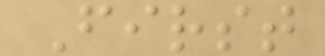First
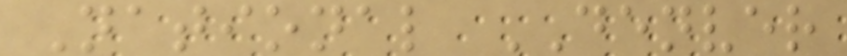National DENVER
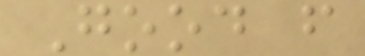Good f
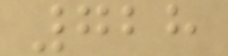728
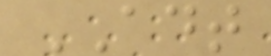ADT
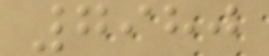7980
